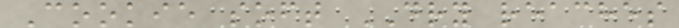Cookie soft DRY reaches
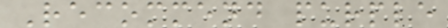Recommend purple
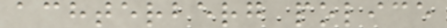achterberg police
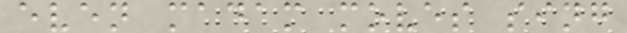even madam moves sing
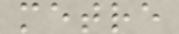metre
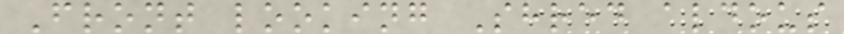Front looking Shred aldous
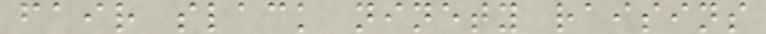fair slack ninety raisins
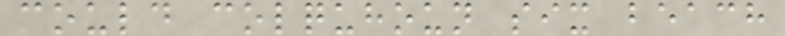could colquhoun six beach
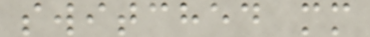switched mm
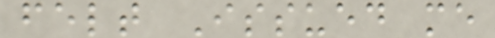felt Issued me
